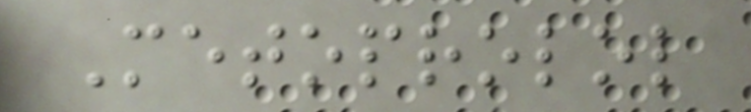Metoprolol
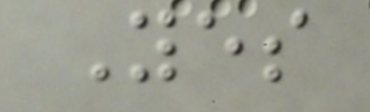Yes
